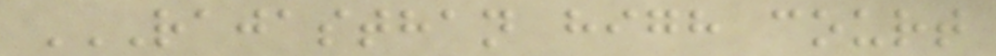RAJASTHAN HIGH COURT
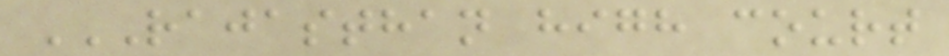RAJASTHAN HIGH COURT
